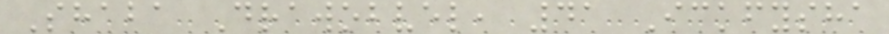Shaba Drawobvel, 41 Ickfysha
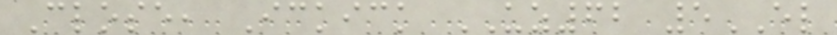Close, Ickick UZ62 5EL
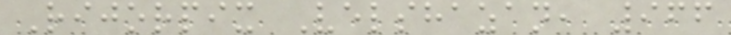Rijorpix Velshazan, 966
